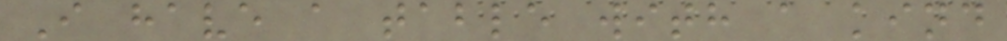I have a table with a kind
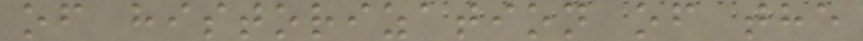of historization of the
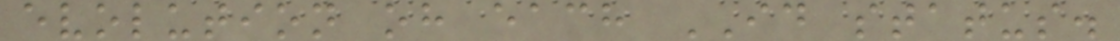evolution oh each ID status.
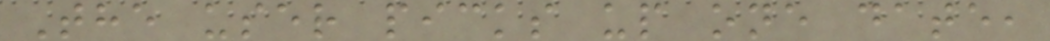The user picks up one date,
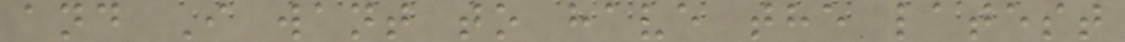and I want to have the latest
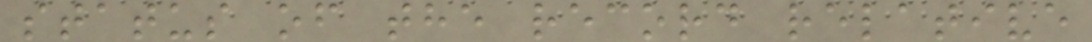status of the record relative
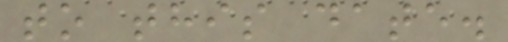to this date.
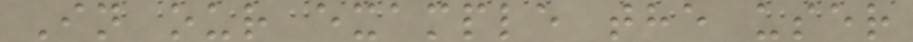In our example the user
